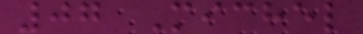07 Michel
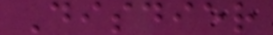Disdier
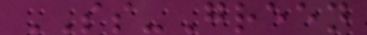SS-Green
